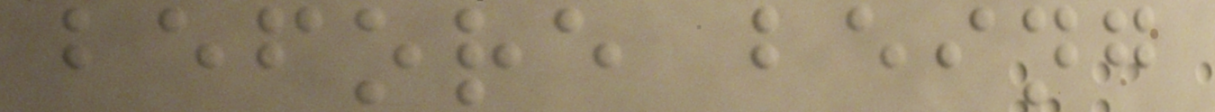before being
